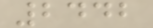2442
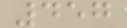457
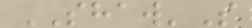SHAW'S
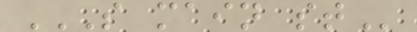S MAIN ST
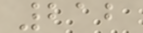212
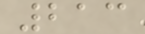213
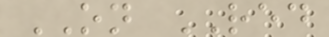ON RED
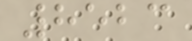8523
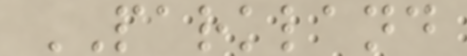PARKLAND
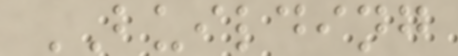BUILDING
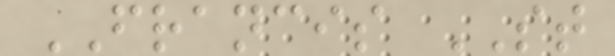FRANCIS ST
